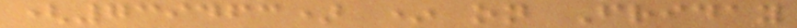(739463) * on Friday
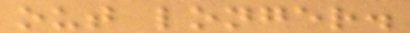out longer.
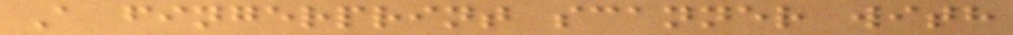A fingerprint scanner with
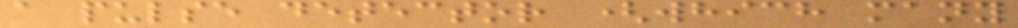a pulse detector (which many
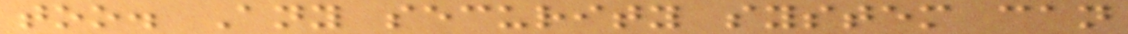too. Any security system can
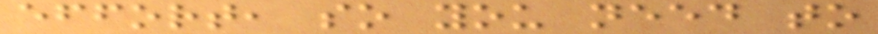effort, so you need to
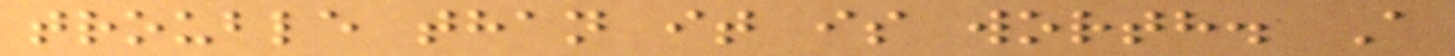trouble than it is worth. A
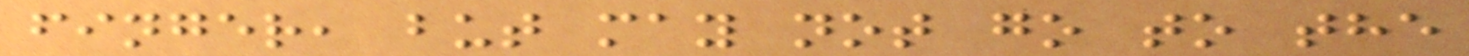finger, but may not go to the
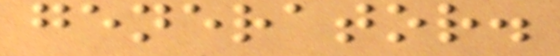generator.
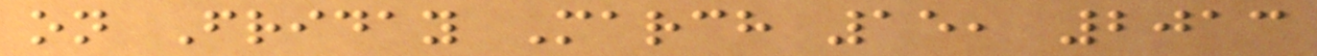on Friday March 15, 2013
